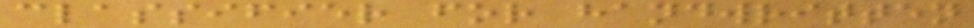classifier for handwritten
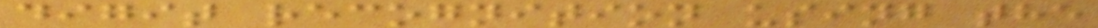digit recognition using the
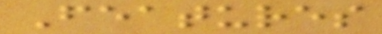Features
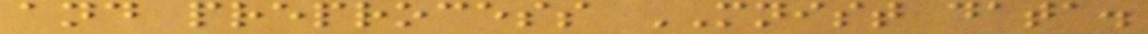and preprocess MNIST data.
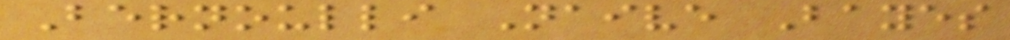Bernoulli Naive Bayes
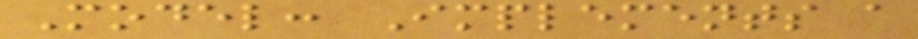Model: Implements a
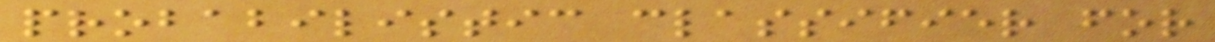probabilistic classifier for
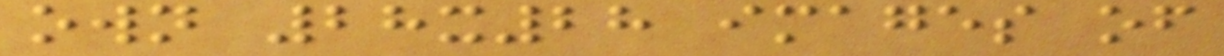own 28x28 images of
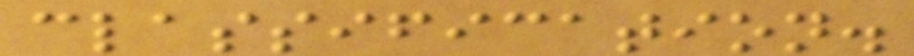classification.
